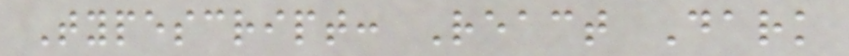Typescript: React Dark
